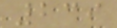239
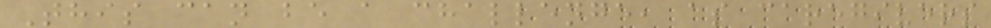This can be a challenge, as caregivers
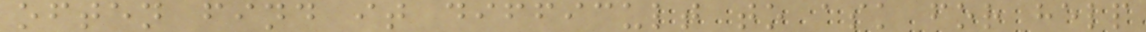often find it difficult to ask for help
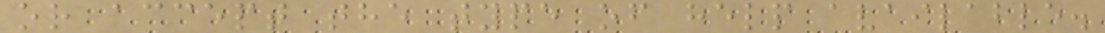or accept the type of help available.
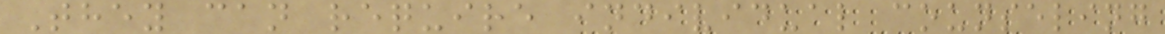They can require individual counseling
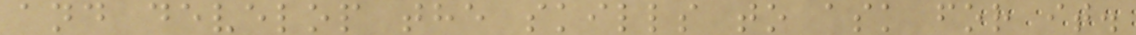and develop the skills to ask for it.
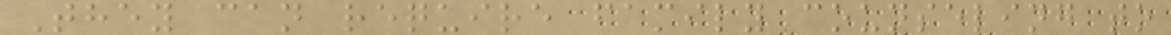They can require family counseling to
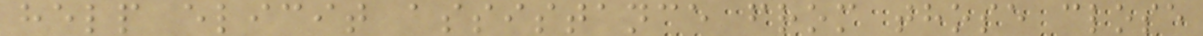help elicit assistance from those close
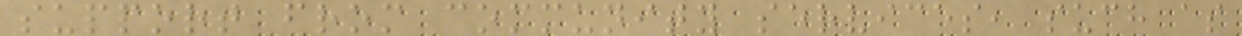support from community services, such as
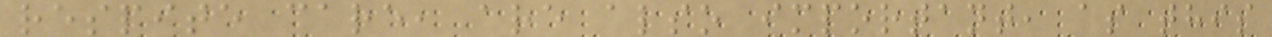respite care, are also important, as this
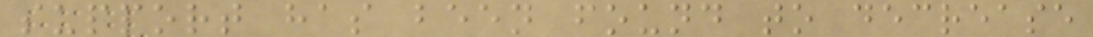support has been found to decrease
